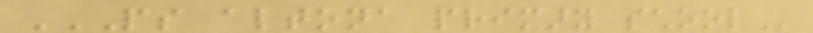PS ALTONA PRIMARY SCHOOL
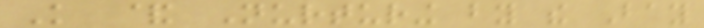Knowledge & Nurturing by the Bay
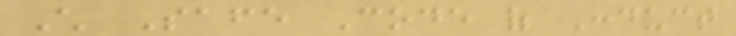Child Safe Code of Conduct
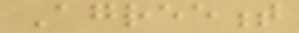Agreement
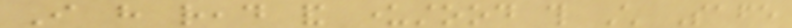I have read and understood this Child Safe
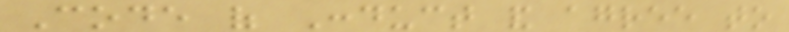Code of Conduct and agree to
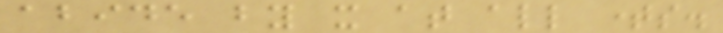abide by it at all times.
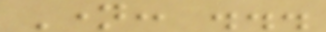Name: ...
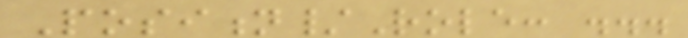Position/Role: ...
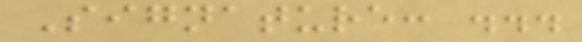Signature: ...
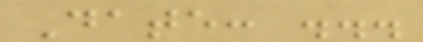Date: ...
